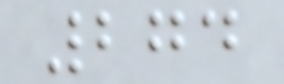274
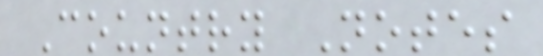Country Notes
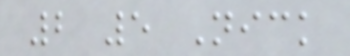2 5 Nick
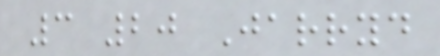3 20 Jarryd
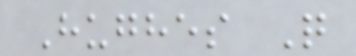Hughes Q
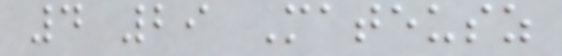4 29 Mateusz
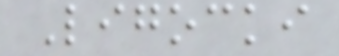Ligocki
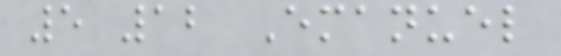5 12 Emanuel
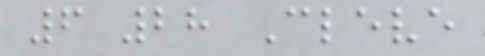6 28 Cleve
